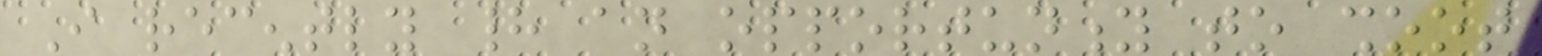I recently had an opportunity to shoot
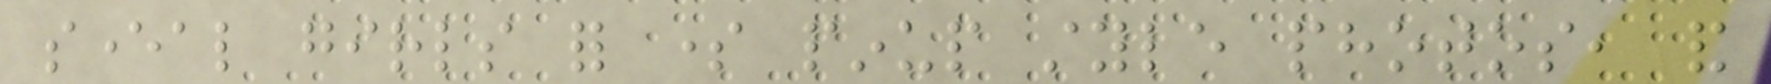several girls for some pinup style photos, and
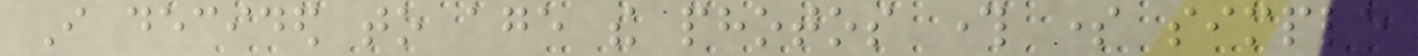I decided to age the photos through some simple
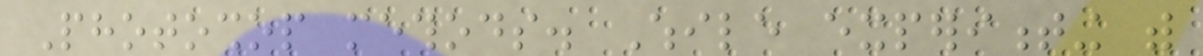Photoshop methods. While experimenting with
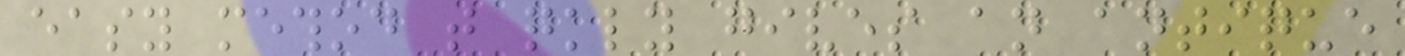easy method that quickly gives an antique
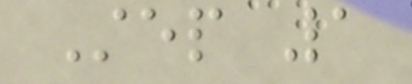Step 1
